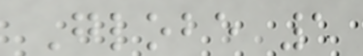Globe 1
